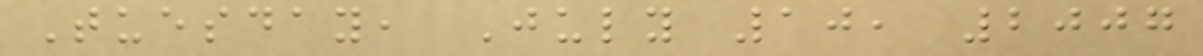Tuesday, July 10, 2007
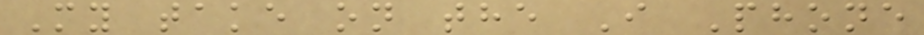My take on the I Phone
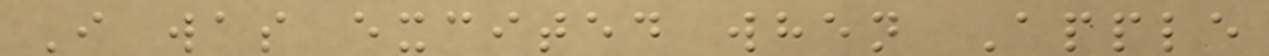I was excited when Apple
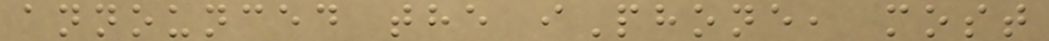announced the iPhone, most
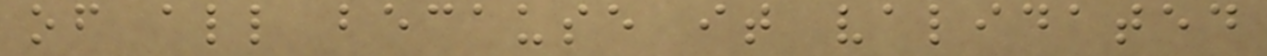of all because it validated
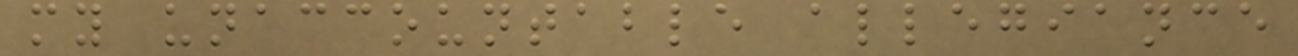my unaccountable allegiance
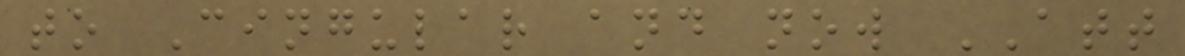to Cingular and now ATT
